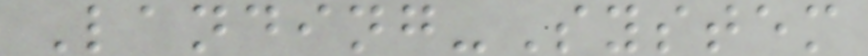Landing-System
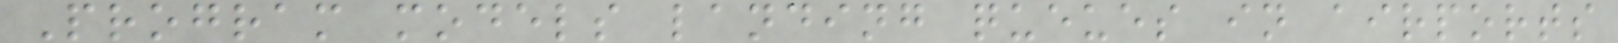Program models landing queues in airports
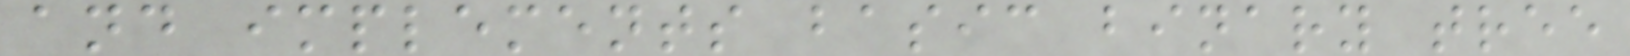and implements basic binary tree
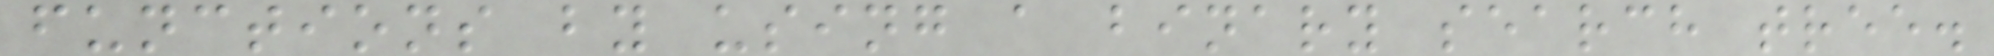functions by using a binary search tree.
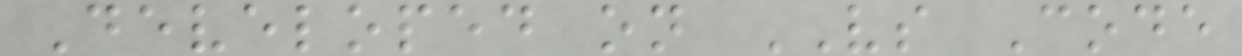Developed on VS Code
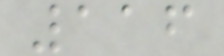116
